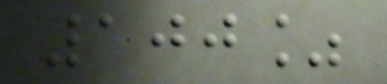100%
